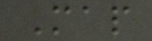Map
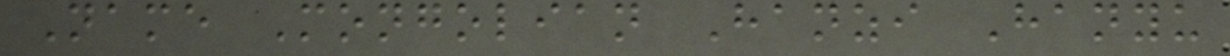Name Mongolian Hanzi Hanyu
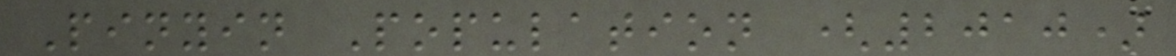Pinyin Population (2010)
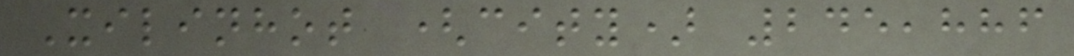Xilinhot (city) 245,886
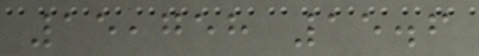15,758 15.6
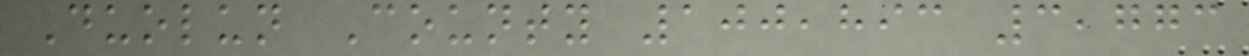Duolun County 100,893 3,773
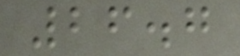26.7
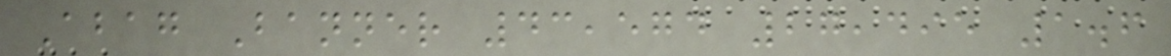Abag Banner 43,574 27,495 1.6
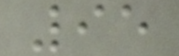95
